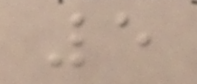5
